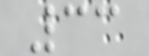33
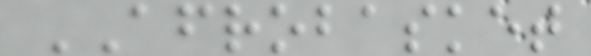AFROBASKET
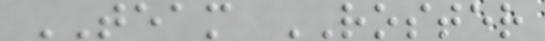TEAM ROSTER
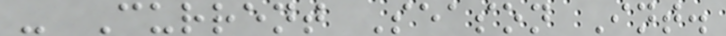- Current Season Int.
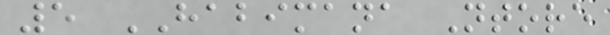5 HABIMANA Ntore
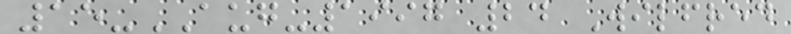15-AUG-1997 24 Wilfred
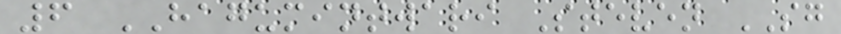6 HAGUMINTWARI Steven SG
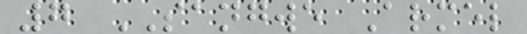7 SANGWE Armel
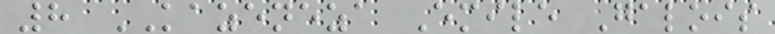8 KAZENEZA Emile Galois
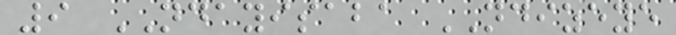9 NDAYISABA NDIZEYE
